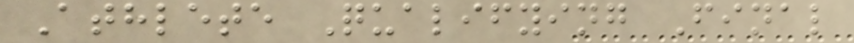Athlete Qualifying Final
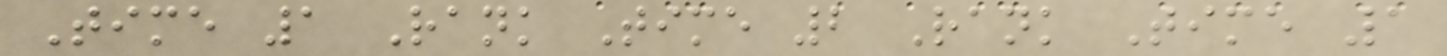Time 1 Rank Time 2 Rank Time 1
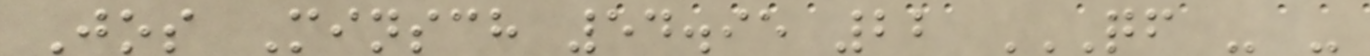Jos Minsch 54.95 22 QF - -
